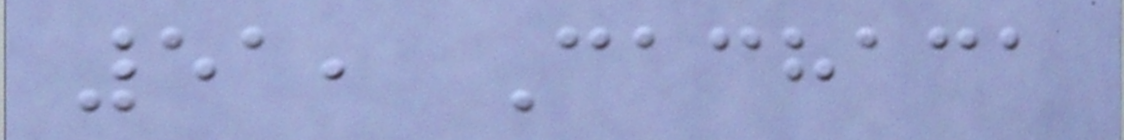51, Cachaca
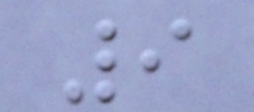9
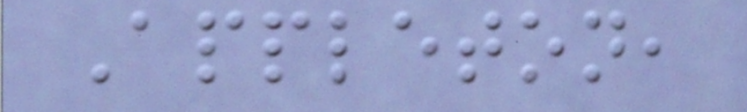Appleton,
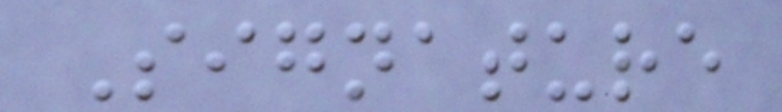Signature
